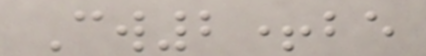Cw2+be
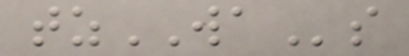tzWAs
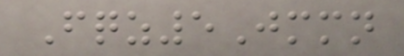Fqz5Jmmn
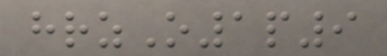hrzO1p9
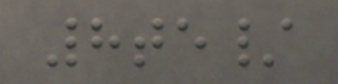8te/
